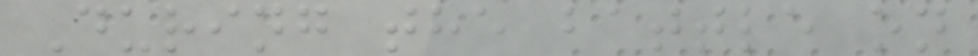During the battle on
